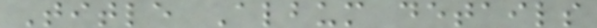Title Album details
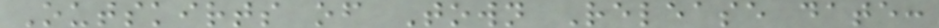Outskirts of Town Release date:
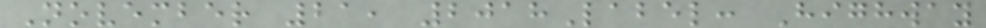November 21, 2018Label: Highway
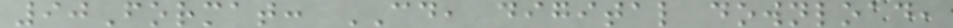90Format: CD, digital download,
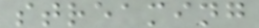streaming
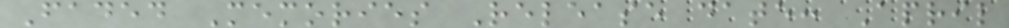Faded Memories Release date: April
